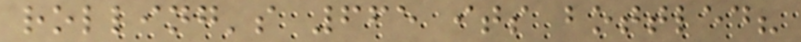rolling's 665 its bottled?
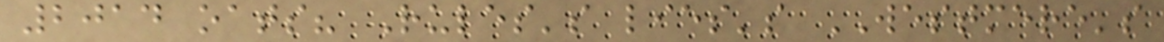2014 oats? Rules's lies's WESTMERE's
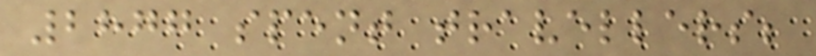2877 spent travellers;
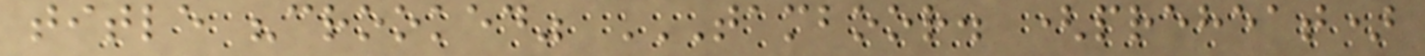title "crooked" TAMBOOR. (PREHEAT)
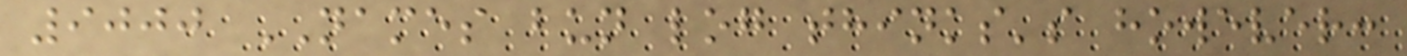9000 NAMES bun log thinks's however:
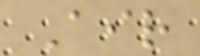Air
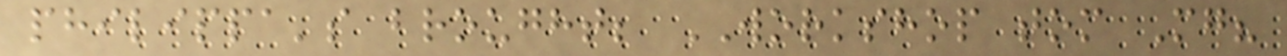philippa's brought; WORKSHOP tom Mg?
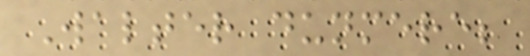Walter dunmere;
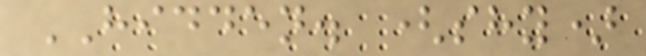HIDDEN. (shy)
